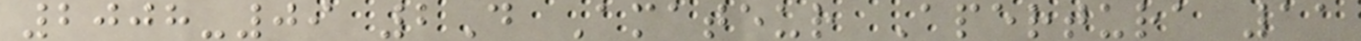2008-09 2D Amateur Apertura 11
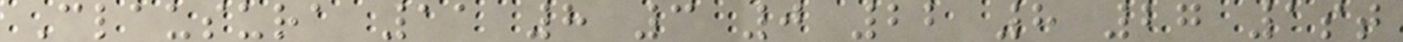Clausura 11 8 3 0 22 8 27 1st
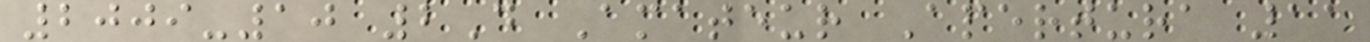2009-10 2D Amateur Apertura 11
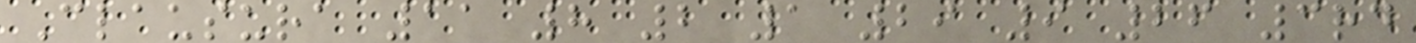Clausura 11 8 2 1 29 9 26 3rd
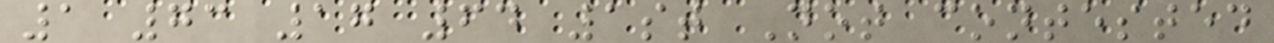1 73 17 64 1st Not contested
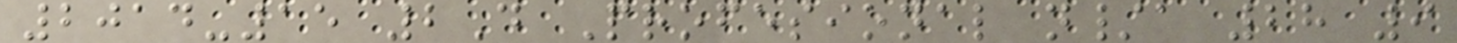2014-15 2D Profesional n/a 28 9
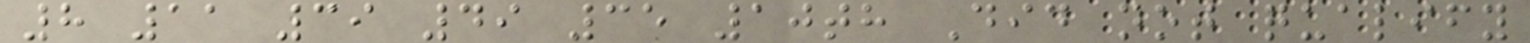8 11 39 49 35 10th Did not qualify
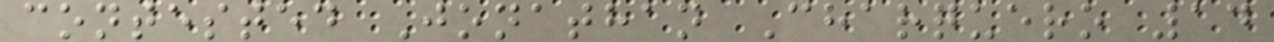contested Jonathan Charquero 14
